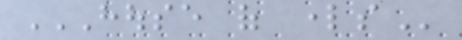HOUSE OF LORDS
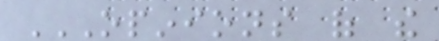OPINIONS OF THE
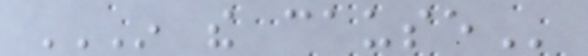IN THE CAUSE
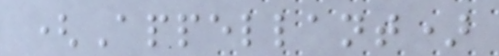(Appellant)
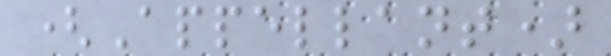(Appellant)
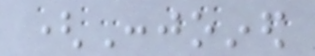(Conjoined
